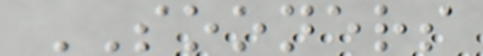SOONERS
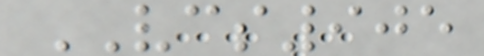VCS905
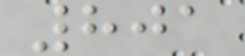801
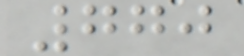770
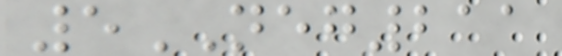5NEG211
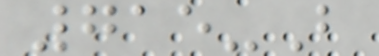715-B
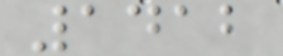1412
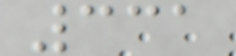331
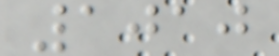1010
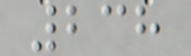238
